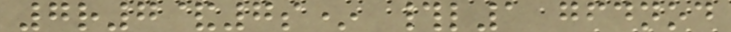7r7&7s* #l1 gfdnod
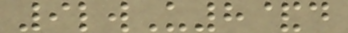9lwU8&d
